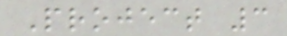Project 3
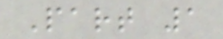Part 1
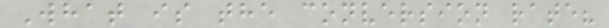What is the conversion rate?
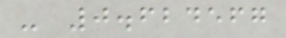- 0.624567
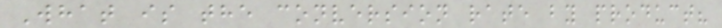What is the conversion rate by product?
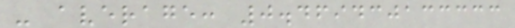- average: 0.469430133333
